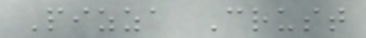Pizza Crust
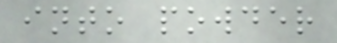into powder
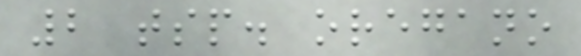2 tsp. oregano
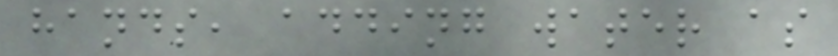hands, adding water as
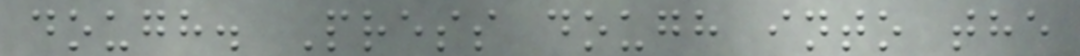dough. Press dough into the
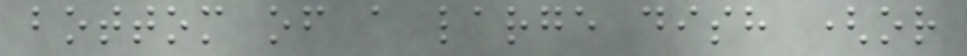bottom of a large dish (or
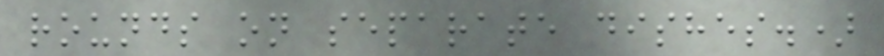rounds on separate dishes.)
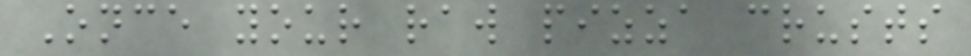Once your raw pizza crusts
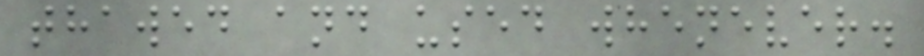thawed and used whenever.
